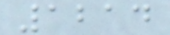1214
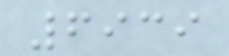6939
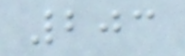203
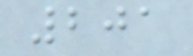201
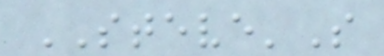STEVE'S
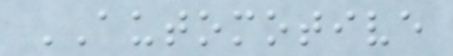AUTOMOTIVE
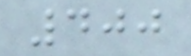400
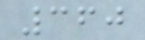360
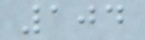104
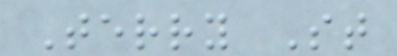Terry St
